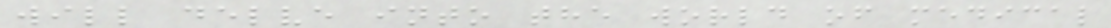will delve into the world of medical
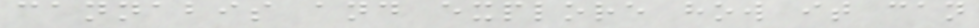cannabis and explore how it can
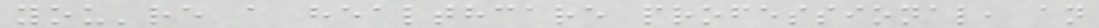you're a healthcare professional, an
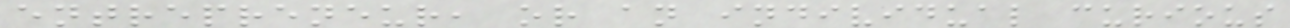entrepreneur, or an individual curious
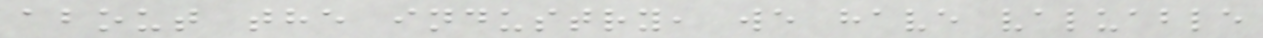about the industry, we have valuable
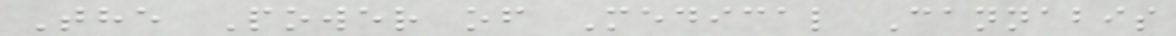The Power of Medical Cannabis
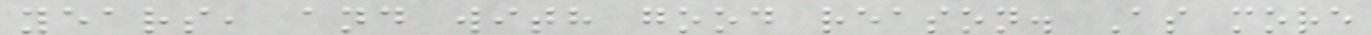years, and with good reason. As more
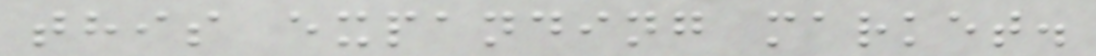this expanding market.
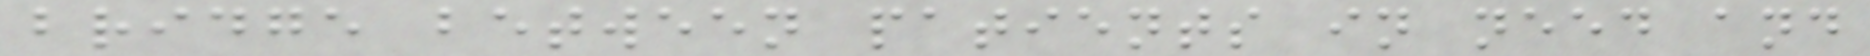bridge between patients in need and
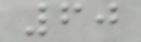60
